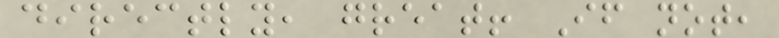directly, great! If not,
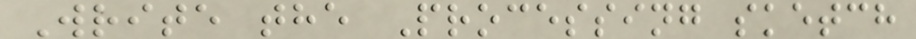Write the Processing sketch
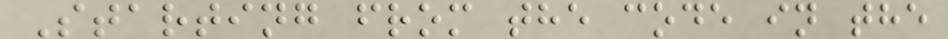Starting from the code in the
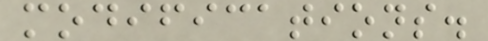modifications.
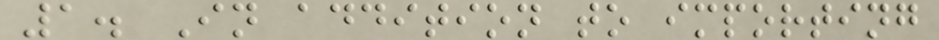1. In addition to importing
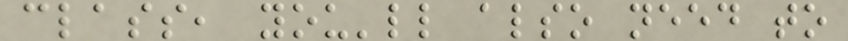class, you'll also need to
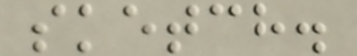sketch.
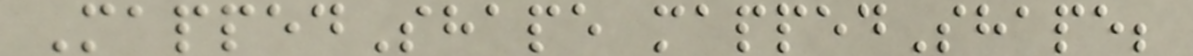MappedShape mappedShape;
